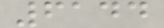6144
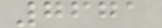7671
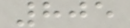805
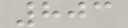803
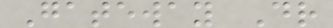Gateway Dr
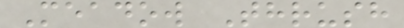Meadow Thrush
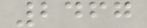2467
